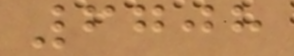6708
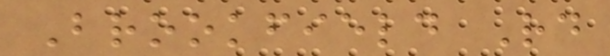Brookfield Rd
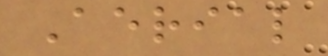Aerial
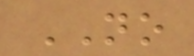NO
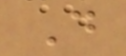D
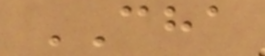CHA
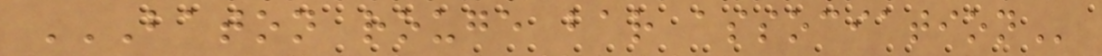BATON ROUGE BAR ASSOCIATION
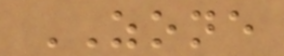ZONE
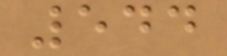544
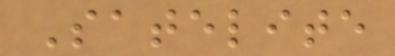Satelite
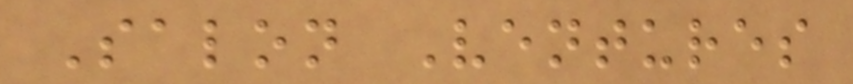Salon Ventures
